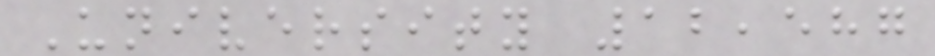University 12,587
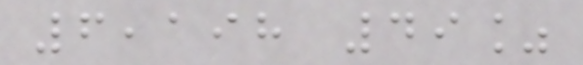6,198 49%
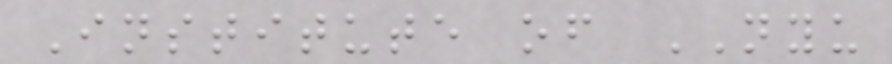Institute of NYU
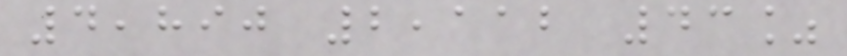4,890 2,112 43%
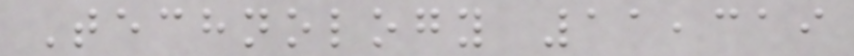Technology 11,319
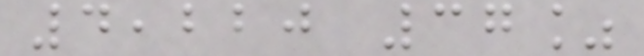4,220 37%
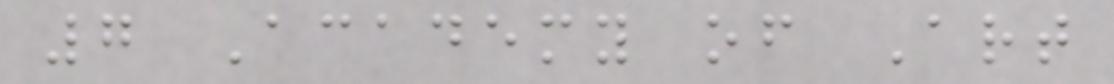7 Academy of Art
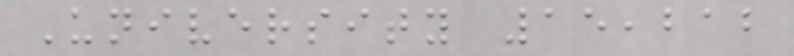University 15,212
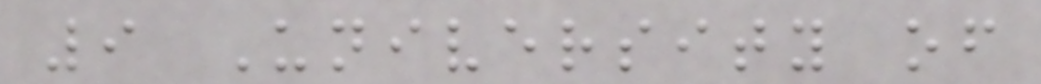9 University of
